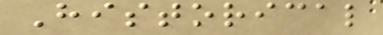Historical
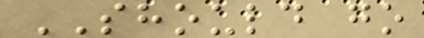SHOULD go
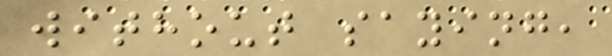without saying,
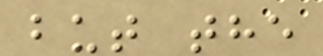but the
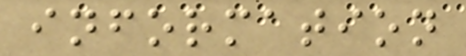information
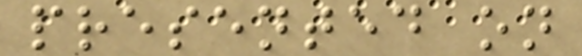presented on
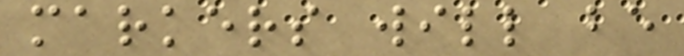markers will be
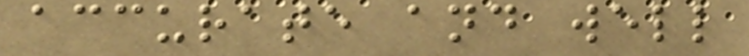accurate and well
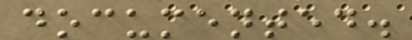documented.
